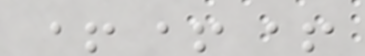+++
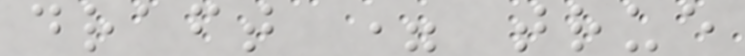draft = true
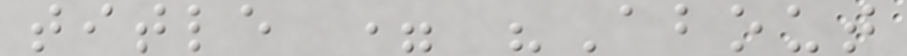title = "About
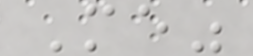Me"
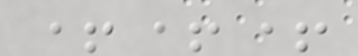+++
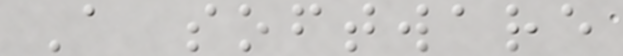A software
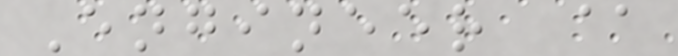Engineer @
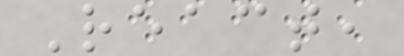React,
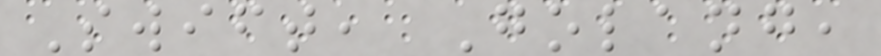Swift, Golang,
